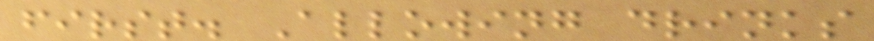first. Allowing drinks
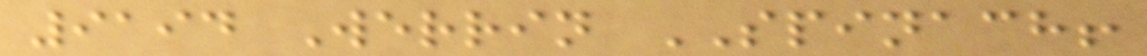9194 Werrin SPINACH!
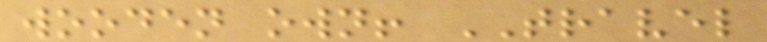wooden own! TRAVEL
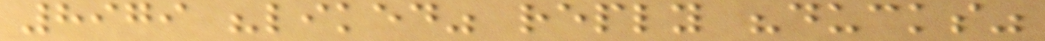8979 "liked" reply "ducks"
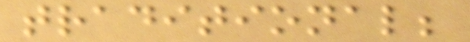traditional;
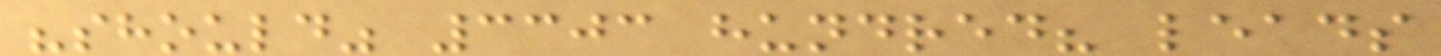"should" 3303 hundred? leads
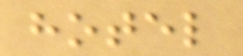hotel
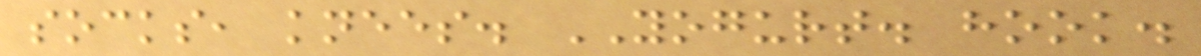socks, knees. YOGURT. hook.
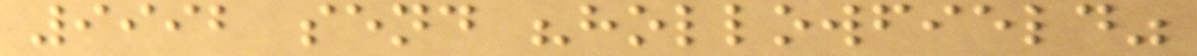9992 send "hollowfield"
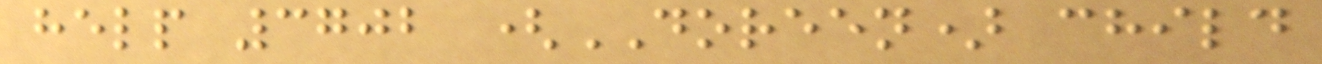help 3702 (DOREEN) child
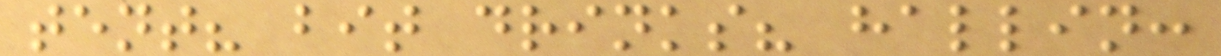tent? bit drinks? hallin:
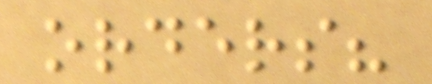orders?
